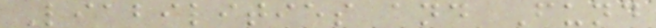Liabilities and Fund
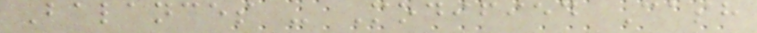Balances - Modified Cash
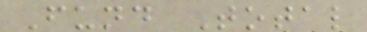Fund Total
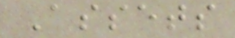Assets
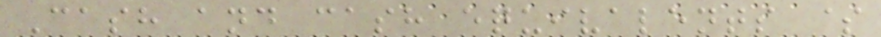Cash and cash equivalents $
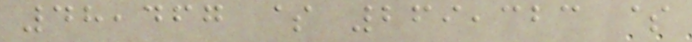48,467 $ 269,323 $
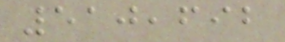510,692
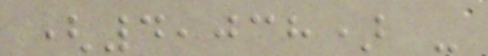(4,038) -
